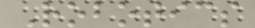Robotics
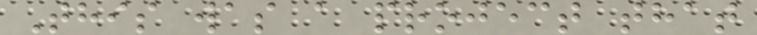This was a project that
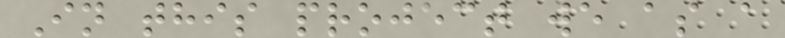In this project we as a
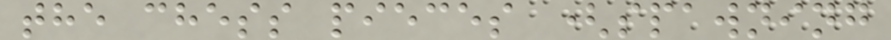the chess pieces (spawning
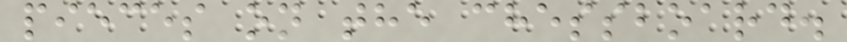pieces on the chessboard.
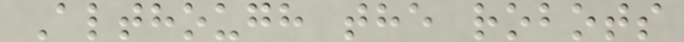Although the robots
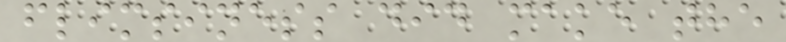flimsiness did make the
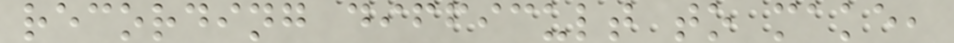recording difficult to make,
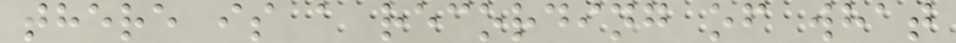there is a recording of what
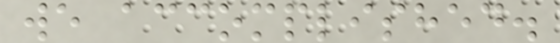we accomplished.
